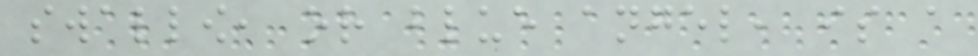swallow, or blue angel, is a
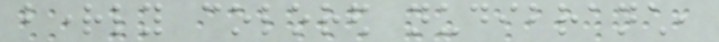brightly colored nudibranch,
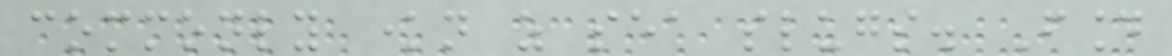commonly known as sea slugs. Found
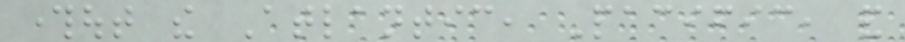throughout the Atlantic, Pacific, and
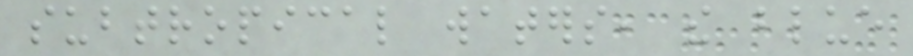subtropical waters, the blue
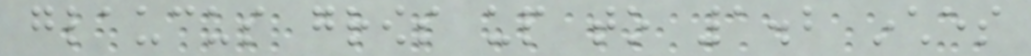glaucus grows up to 1.2 inches
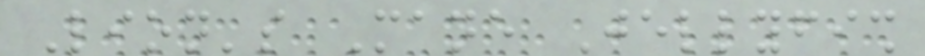Lion's Mane Jellyfish
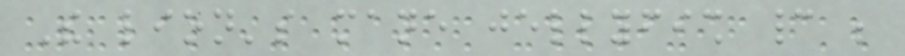The lion's mane jellyfish cannot be
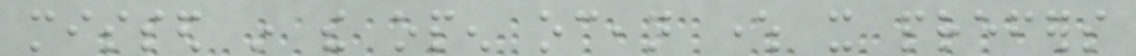missed in the open ocean where it prefers
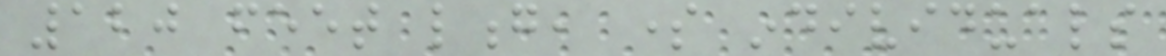120 feet long, some individuals
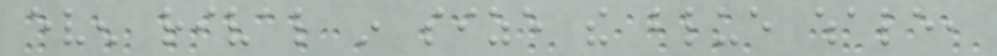even rival in size the blue whale,
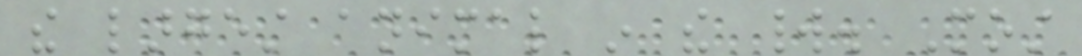the largest animal in the world. Most
